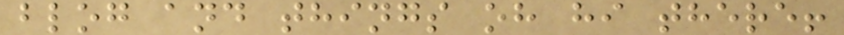blog and things oh hi there!
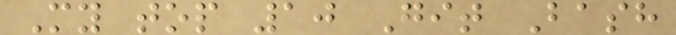My top 10 Git Bash
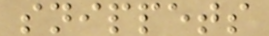snippets
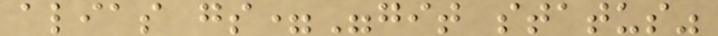alias gs="git status"
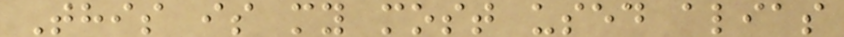This is my most used alias
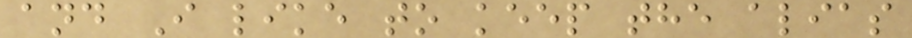and I like to keep the alias
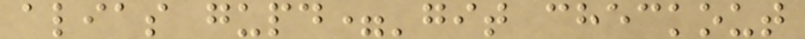alias gupd='git checkout
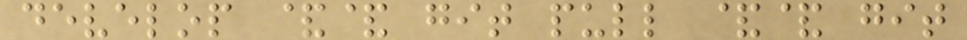develop && git pull && git
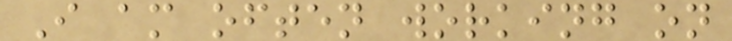I am often working on
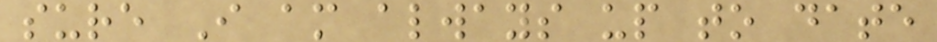sure I am always up to date
